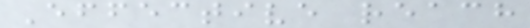Effective reach
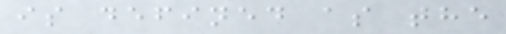is defined as the
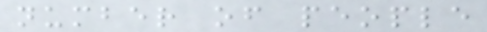number of people
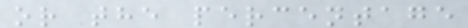or the percentage
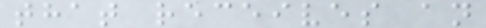that receives an
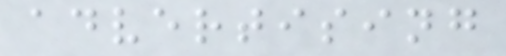advertising
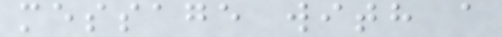message with a
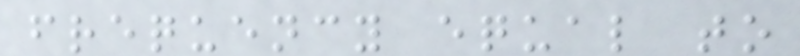frequency equal to
